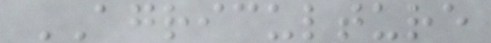AGRICULTURE
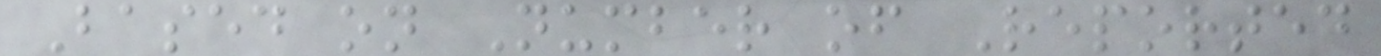Based on Number of Reported
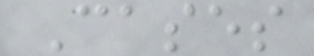Cases
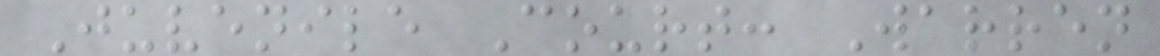Juvenile Court: Warren
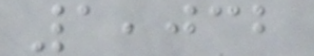1,032
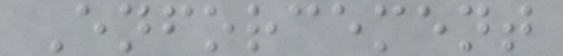Enforcement
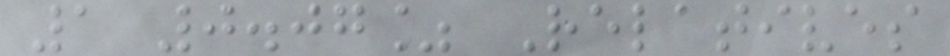1 0.07% Relatives
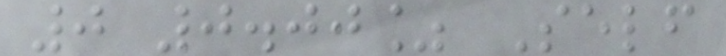0 0.00% Self
